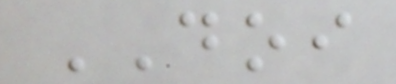DOI
